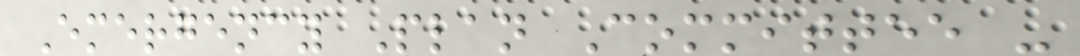Emergency Plan Committee -
